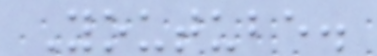Youtube.
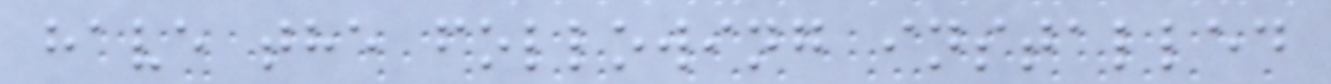have the following installed
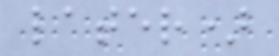later)
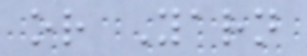or Yarn
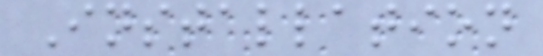Installation
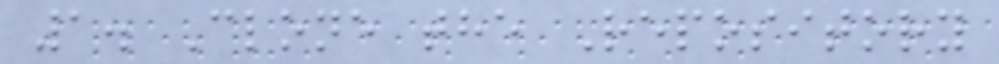1. Clone the Repository
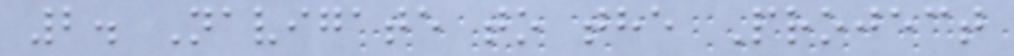2. Navigate to the Project
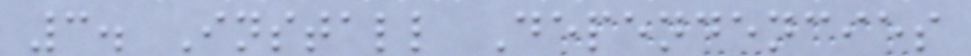3. Install Dependencies
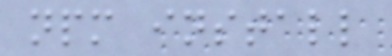npm install
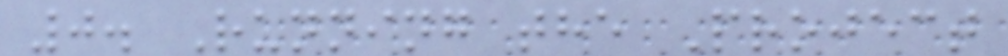0. Running the Project
